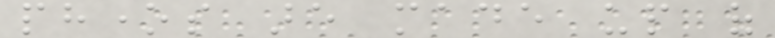phones are made up of
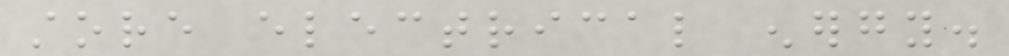store electrical energy.
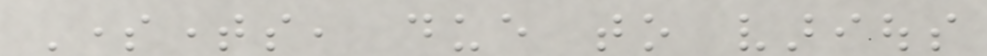Sometimes, due to various
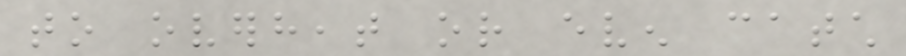to overheat or even catch
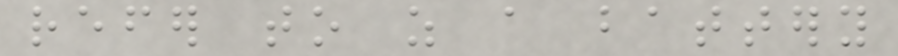refer to as a battery
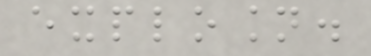explosion.
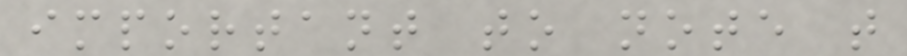important to note that
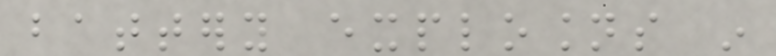battery explosions in
